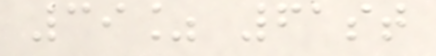39% 61st
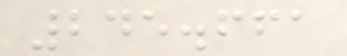245.661
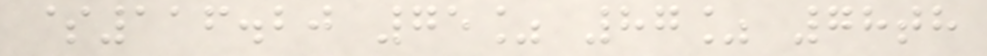$116.20 75% 87% 78th
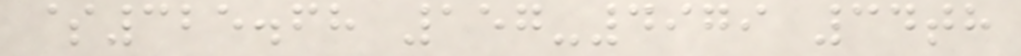$325.68 157-4979 34th
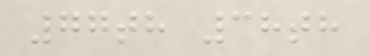77th 38th
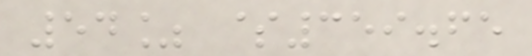54% $359.65
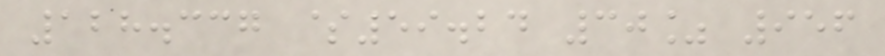128.337 $59.24 30% 956
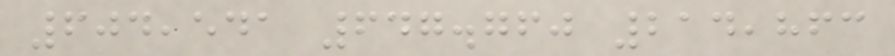604,541 647.760 214,863
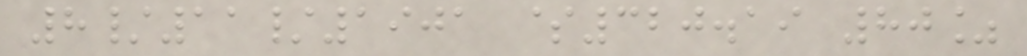8/11/1901 $320.19 80%
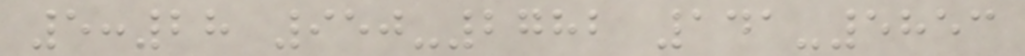5:28 950-2782 141-5853
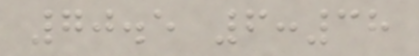70.5 6:38
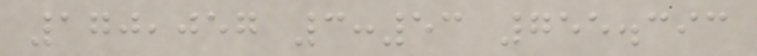170,057 3:53 755.393
